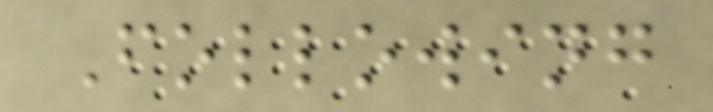Following
